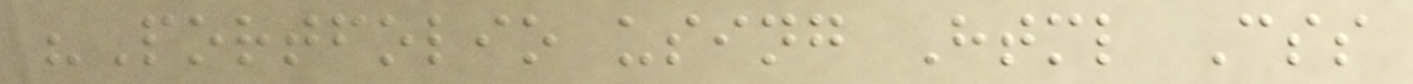"Portfolio using Html Css
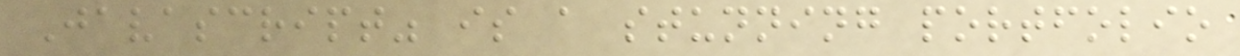Javascript" is a stunning portfolio
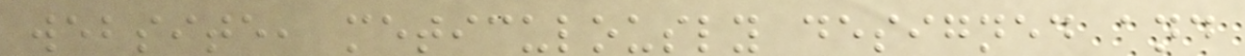website, meticulously designed and
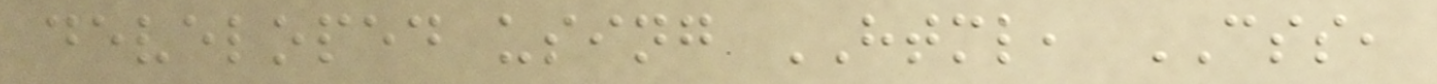developed using HTML, CSS,
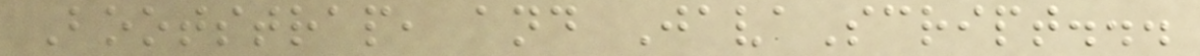Bootstrap, and JavaScript...
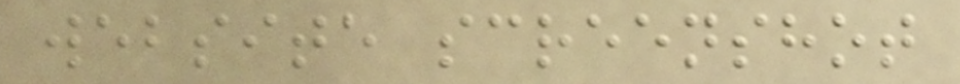website screenshot
